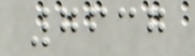7637
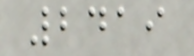2419
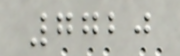7720
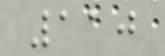110
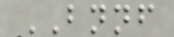BNNF
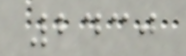2430
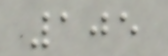105
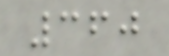360
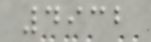4932
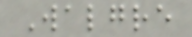Walgre
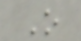O
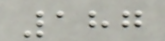187
